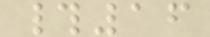#16
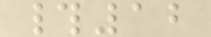#12
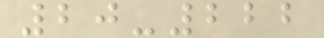20-222
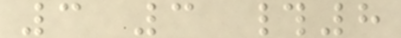3 3 #8
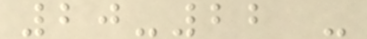20-22 -
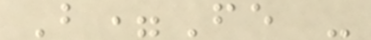B=Fe -
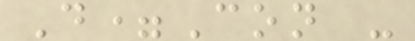D=Con -
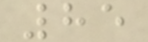85
